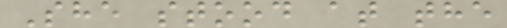She stood at the
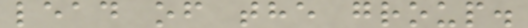lead of the group.
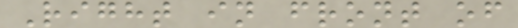Right in front of
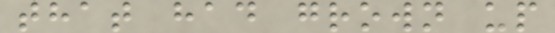that had grown up
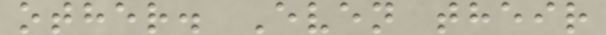other. Even their
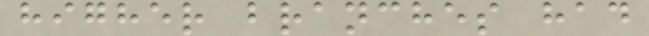higher branches had
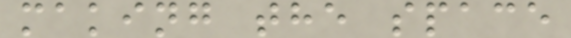making the space
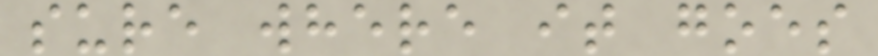sure where it goes
